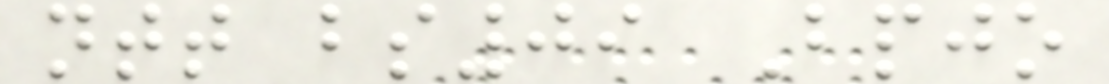ntt bs09 Bpjo
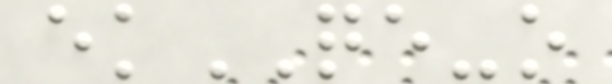ekQE-o
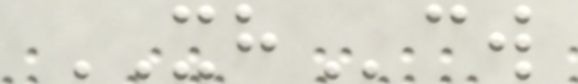XHcw
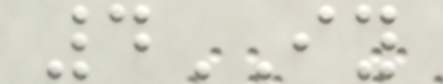4IY
